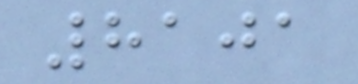8101
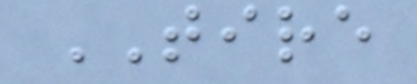TIRE
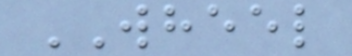WHEEL
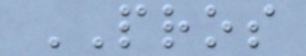PROS
